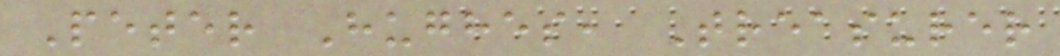Peter Hughes, Treasurer
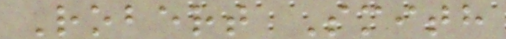Robert Smith
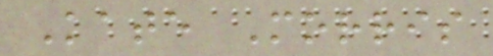Kate Morris
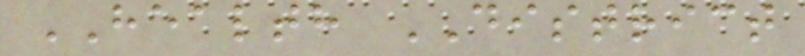HEALTH DISTRICT
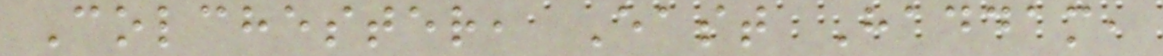Colchester, East Haddam,
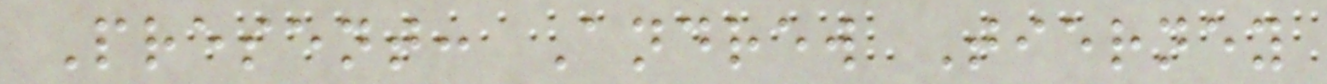Present: Andrew Tierney
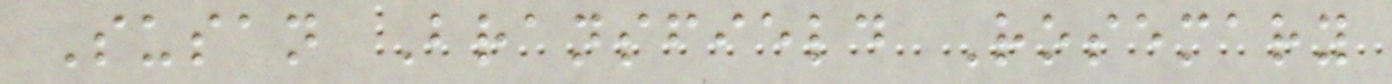Susan Bransfield Rosemary
